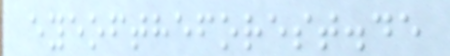eyeoftheforest.de
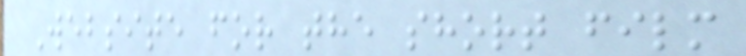Website for the short film
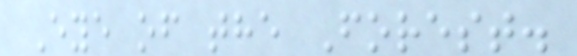Eye of the Forest.
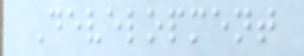Development
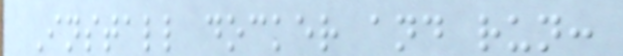Install docker and run:
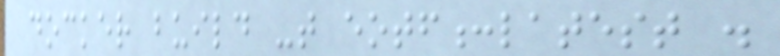docker build -t eotf:latest .
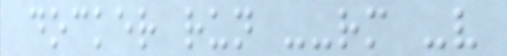docker run --rm -v
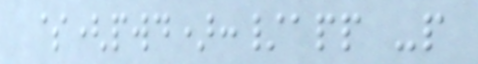$(pwd):/app -p
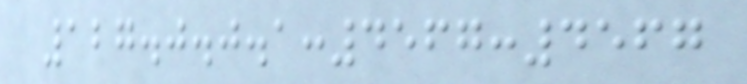127.0.0.1:4567:4567
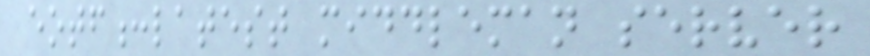eotf:latest middleman server
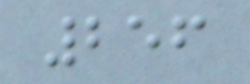256
